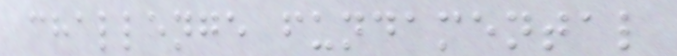challenge fundamental
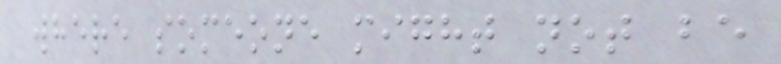where someone might not be
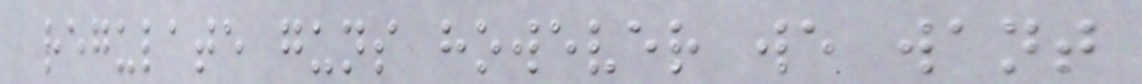regulate guns however we want
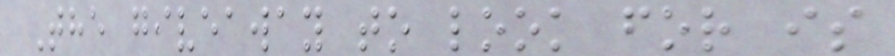The giveaway to look for is
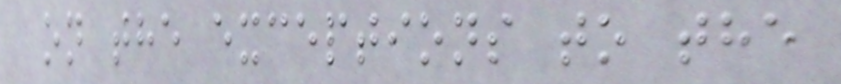on the exceptions to the
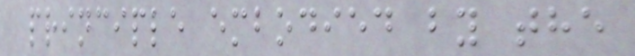principle embodied by the
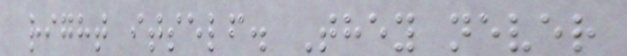right itself. They never
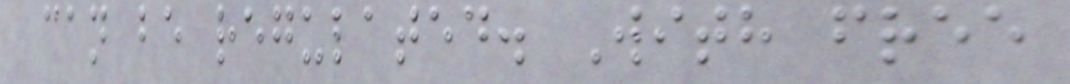can be regulated. With free
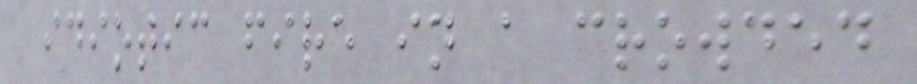idiotic fire in a crowded
